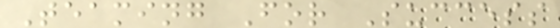Teaming For Success
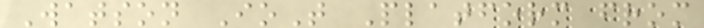Watson IoT Platform from
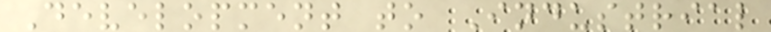Development to Industrial
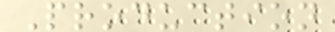Production
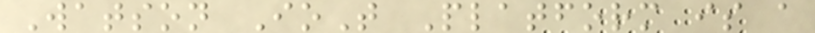Watson IoT Platform is a
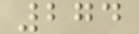274
